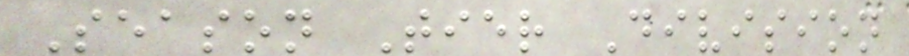Season Tier Division
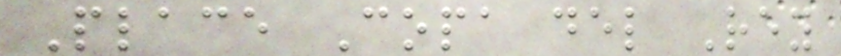Place Copa del Rey
